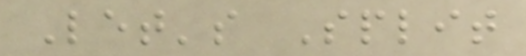Let's Split
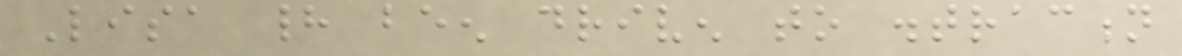Lisa had been driven to distraction
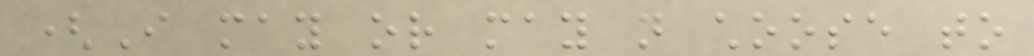(I may or may not choose to
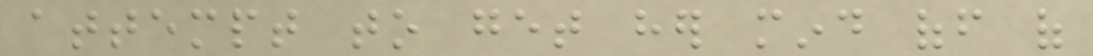attempt to get her mind off of
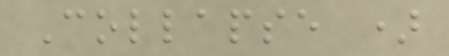Collapse )
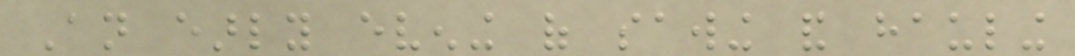An early evening of sawing and hauling
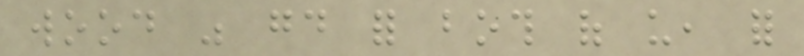wood was good for both of us, for
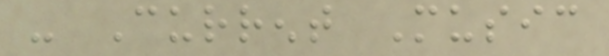- Current Music
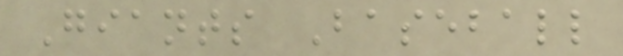Giants Baseball
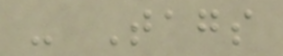- Tags
